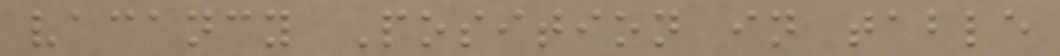vacancy Position in table
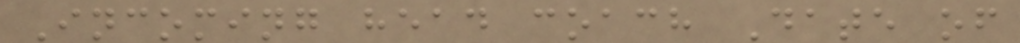Incoming head coach Date of
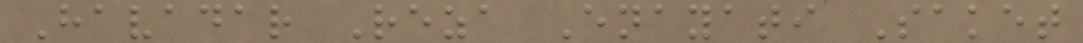Havadar Reza Enayati Saket
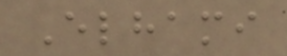Elhami
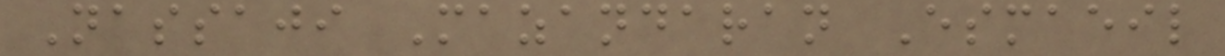Nassaji Mazandaran Esmaeil
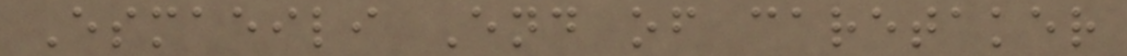Esmaeili End of caretaker
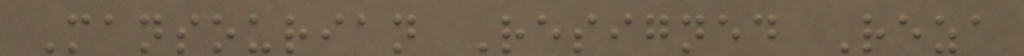Mansourian Resigned Reza
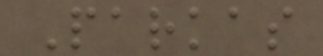Parkas
